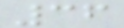36
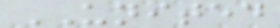UNITED
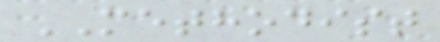METHODIST
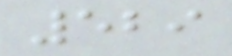529
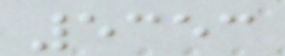5353
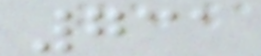731
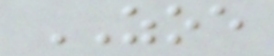ZOE
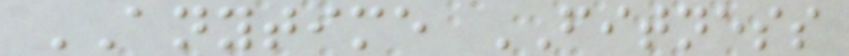ANYTIME FITNESS
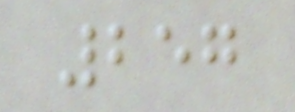257
